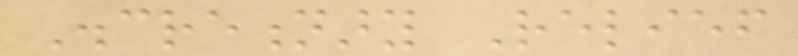Discretionary Relief
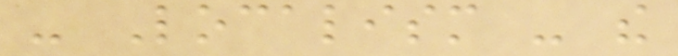- Localism - the
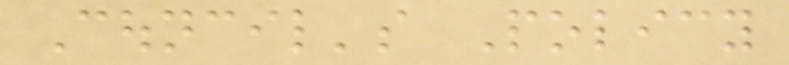Council's Policy
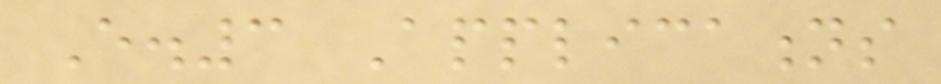E.3 Applications
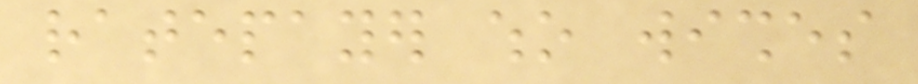ratepayer who wishes
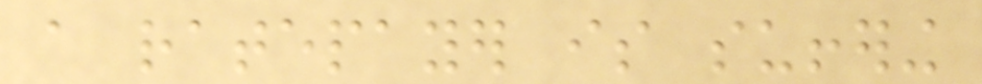a ratepayer is suffering
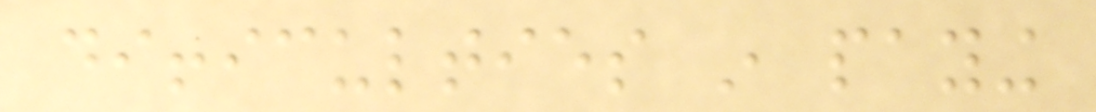difficulties in paying
